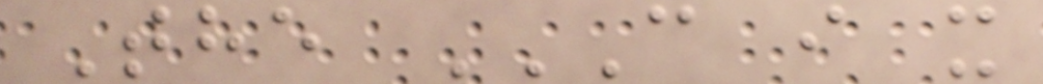The C I X
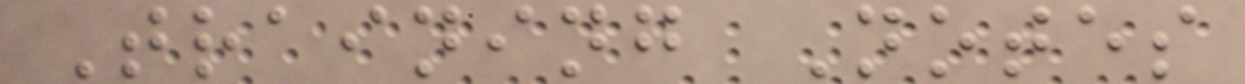Training Notes
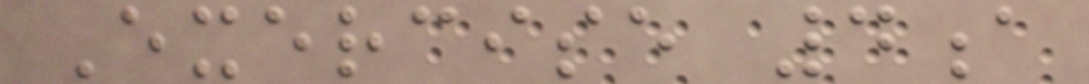Exercise 4a
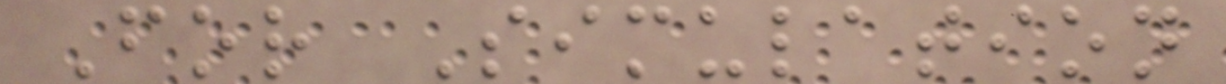For Simulation
